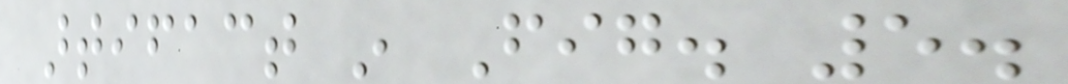artifact in Fig. 5.
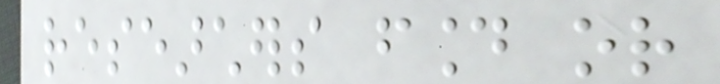researchers found or
